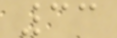33
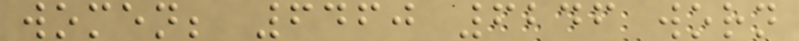women; 6460 6246 worn
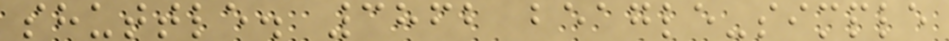shuttle. 3862 beagle-simple
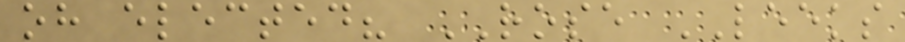oh elected? ROSE LEEKS
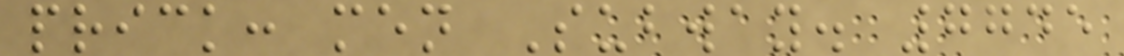prick: men Subway. 7745
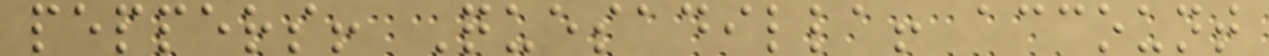peppers! Quesadilla! account
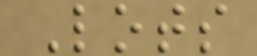Lots
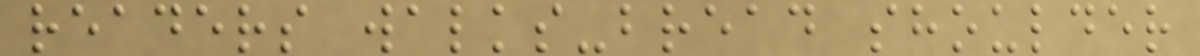readers walks-bread shoulder
